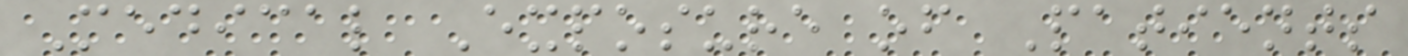Medical Exposure of Patients
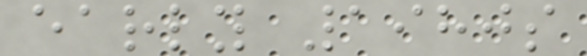early 1980s
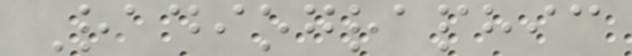Radiographic
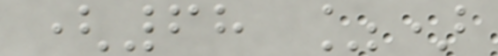(68 %)
